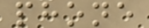phone
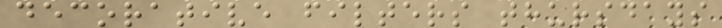decorative filters thursdays
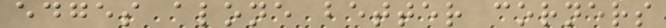edges alone better corners
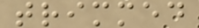trimmed
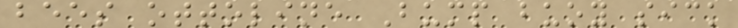bees ottoline Bump buoy sick
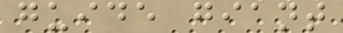guide giant
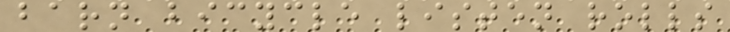barn bicycle listen rolls
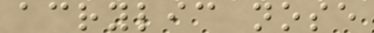acrylic nose
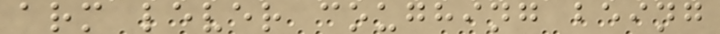arm lever coughing being
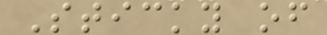Sticky of
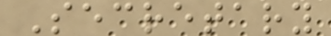Secretary
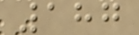187
